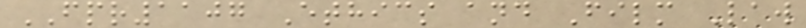FPR1107 Ethics and Film Law
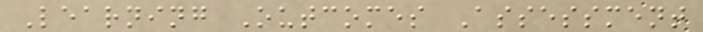Learning Outcomes Assessment
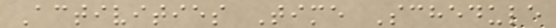Activities Time Schedule
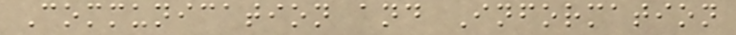Communication and Information
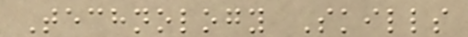Technology Skills
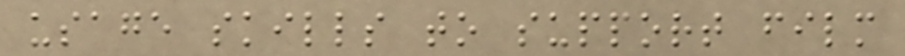usage skills to support film
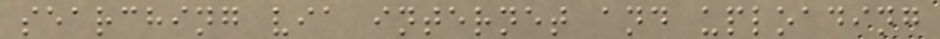searching via internet and uploading
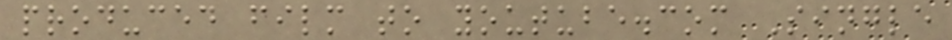produced film to youtube.com Single
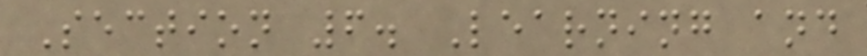Section 6. Learning and
